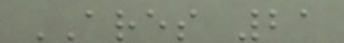ARES 21
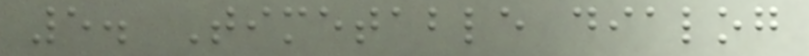5. Timetable dialog
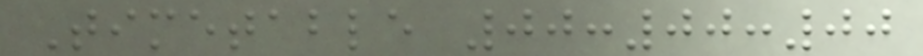Timetable 00:00:00
